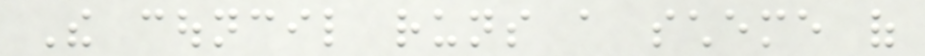The council runs a scheme of
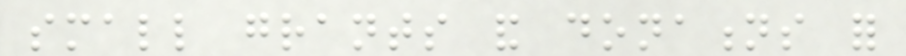small grants and donations for
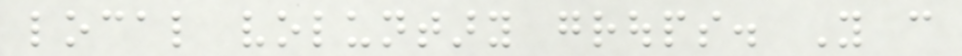local voluntary groups. You can
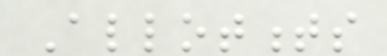Allotments
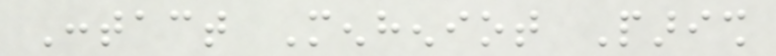Contact Menheniot Parish
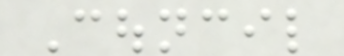Council
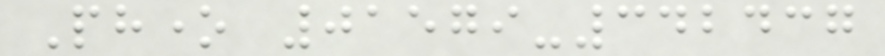Phone 01579-342437
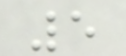5
